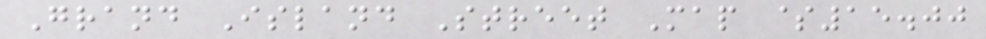Grand Island Street Map $15.00
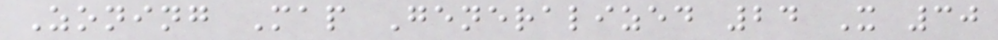Zoning Map Generalized 24 X 30
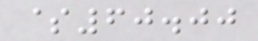$60.00
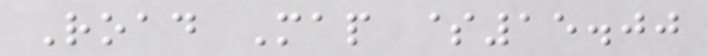Road Map $15.00
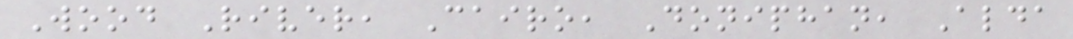Wood River, Cairo, Doniphan, Alda
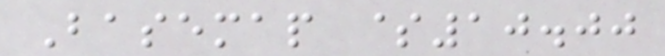Basemap $10.00
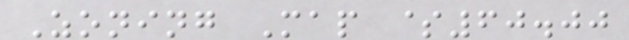Zoning Map $60.00
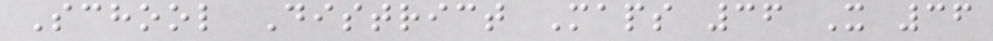School District Maps 36 X 36
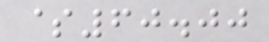$60.00
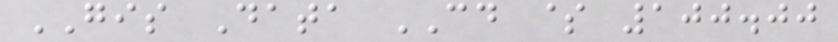GIS Data CD $ 100.00
